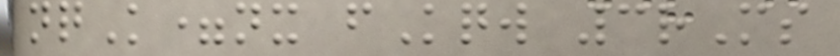nqK=nx fKqw 3rMs
